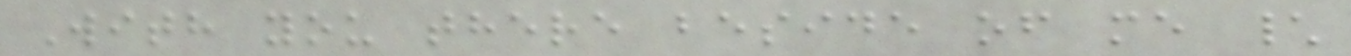With you there beside of me \
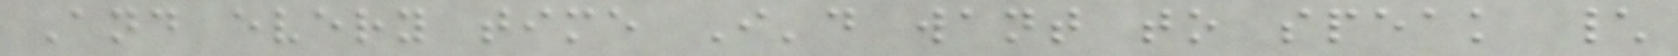And every time I'd want to speak \
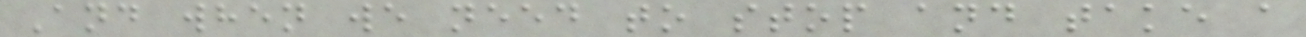And when we need to stop and take a
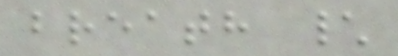breath \
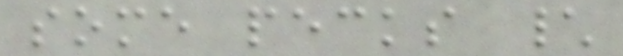some pecks \
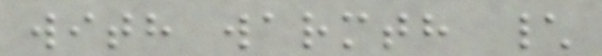with warmth \
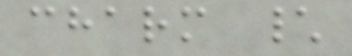charm \
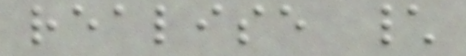realise \
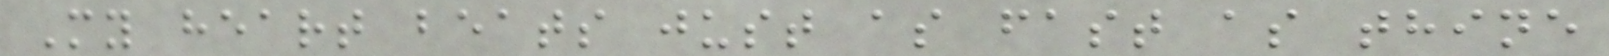My heart beats just as fast as thine
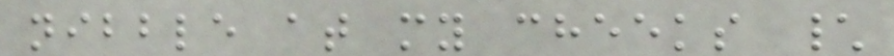nibble at my cheeks \
